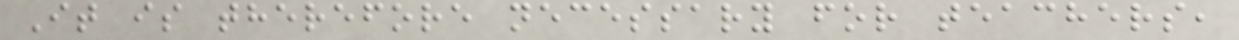It is therefore necessary for teachers,
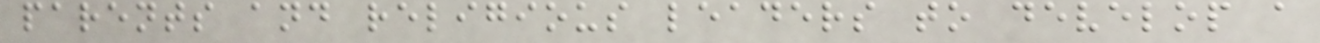parents and religious leaders to develop a
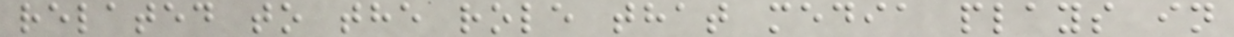related to the role that media plays in
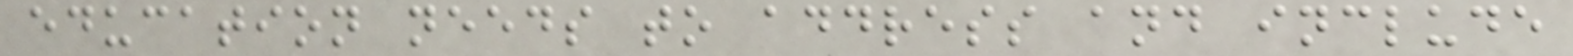education needs to address and include
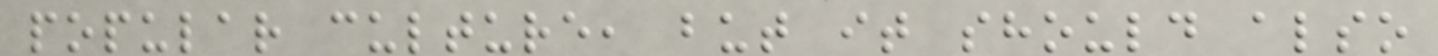popular culture, but it should also
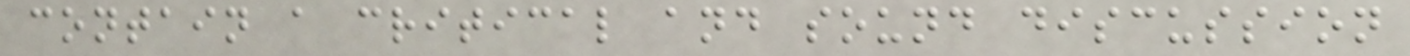contain a critical and sound discussion
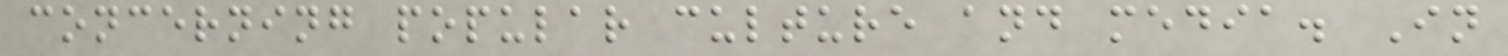concerning popular culture and media. In
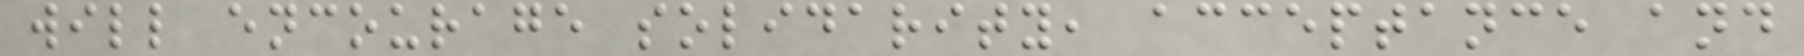will encourage solidarity, acceptance and
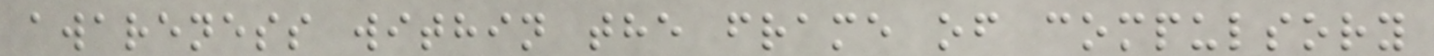awareness within the frame of compulsory
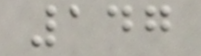147
